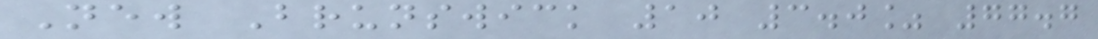New Brunswick 10 3.0% 77.7
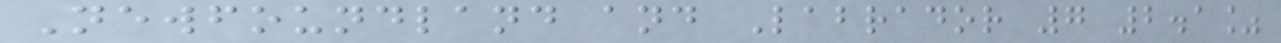Newfoundland and Labrador 7 2.1%
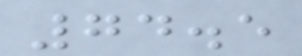74.5
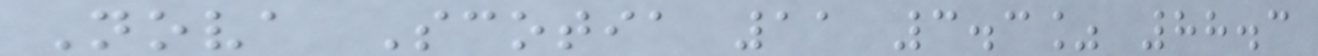Nova Scotia 11 3.3% 88.3
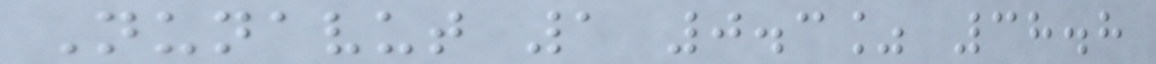Nunavut 1 0.3% 38.8
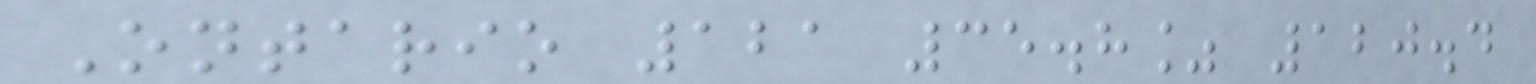Ontario 121 35.8% 120.4
